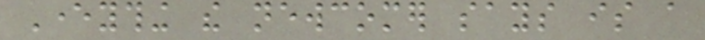Everything the newcomer says is a
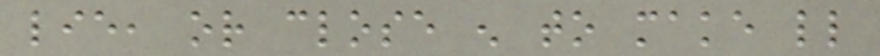lie, or close enough to make little
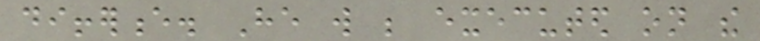difference. He will be executed on the
